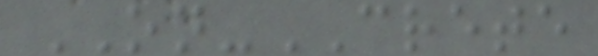ON-CRETE
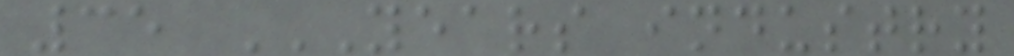35 YEARS INDUSTRY
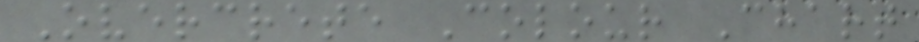Overcrete Colour Chart
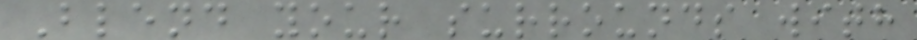Blend your surrounds with
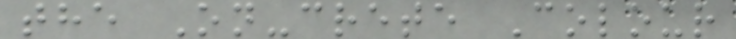the On-crete Colour
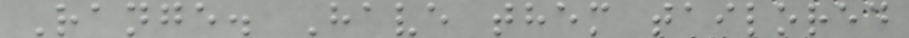Range. Have them tailored
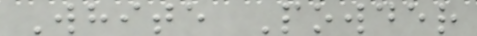White Powder
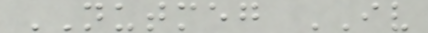NUTMEG IV
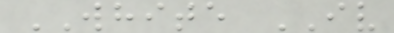WHITE IV
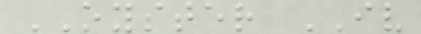OYSTER IV
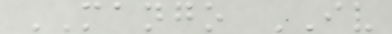MANGO IV
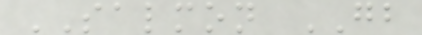SALMON GB
